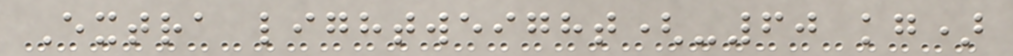Extra lightweight(-60 kg)
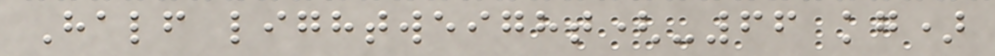Half lightweight(-66 kg)
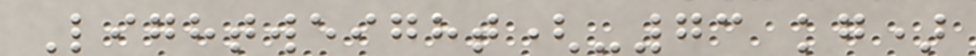Lightweight(-73 kg)
